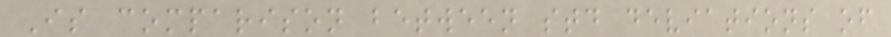Is comparison between std deviations of
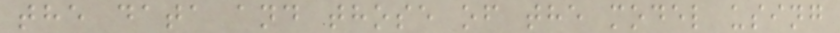the data and those of the model using
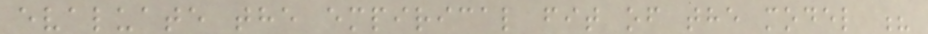evaluate the empirical fit of the model ?
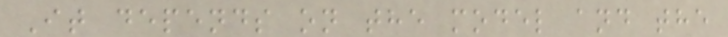It depends on the model and the
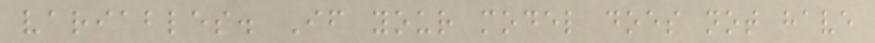variables. If your model does not have
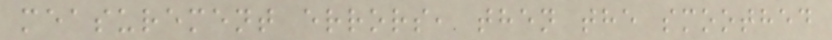measurement errors, then the smoothed
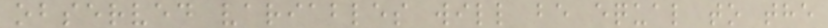observed variables will be equal to the
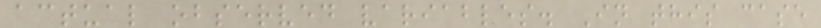actual observed variables. In this case
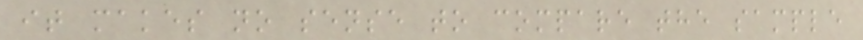it makes no sense to compare the sample
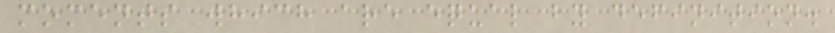moments which are equal by definition.
